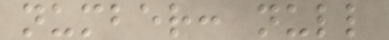number: null
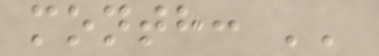month: ''
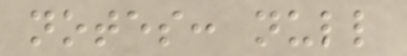notes: null
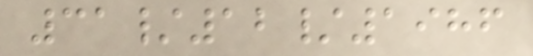31/12/1986
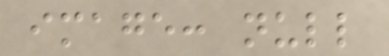image: null
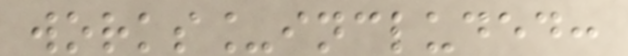works_included:
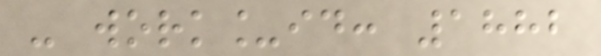- work_id: 1882
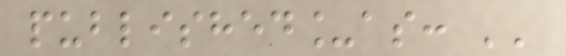published_as: ''
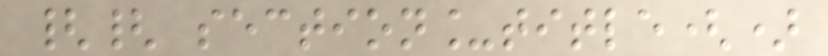{{ section_title()
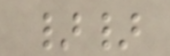}}
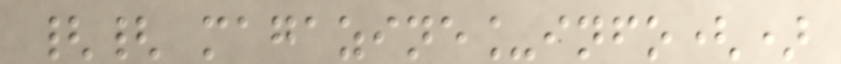{{ magazine_info()
